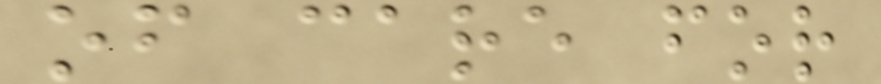of care for
